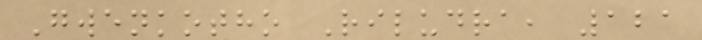Gwenkotho Riludra, 121
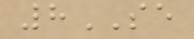8SE
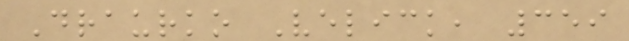Draurko Velick, 359
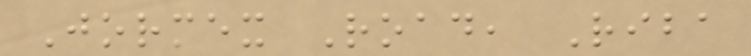Jormex Road, Riba
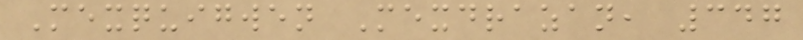Mexquigwen Mexdrazan, 347
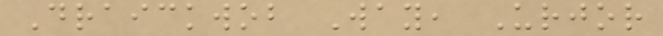Draickwob Way, Urjor
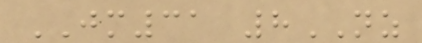JM31 8NZ
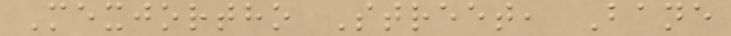Mexjortho Street, Bane
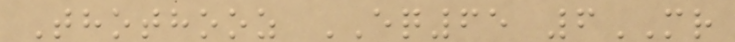Thothooz EQ65 6MR
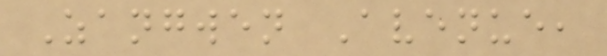Zangwen Avenue,
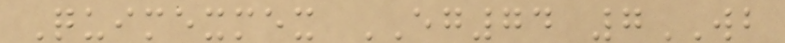Quimexmex EG74 7WB
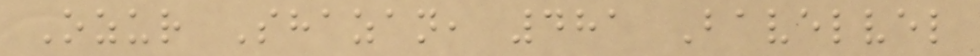Ozur Shazan, 481 Bavelvel
